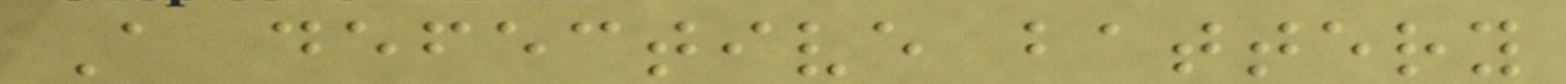A defective battery
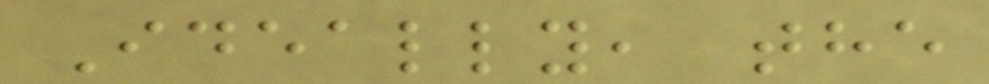Ideally, the
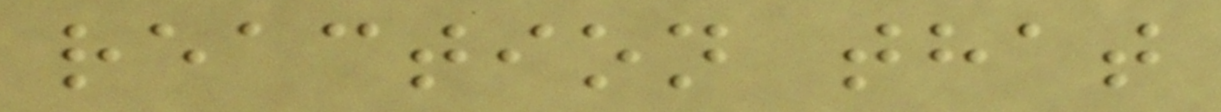reaction that
